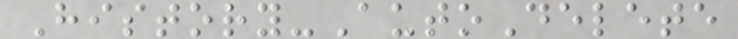History-AutoDelete
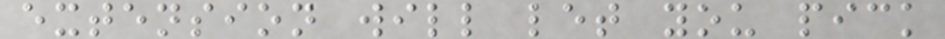extension will let you pick
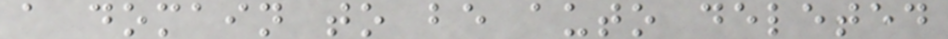a domain to be auto deleted
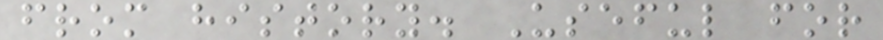from history. Useful for
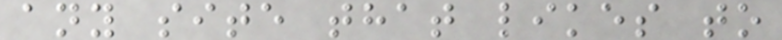any site that likes to
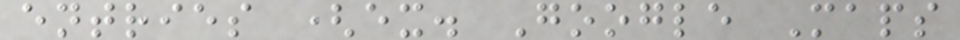entries (ex. Google Maps
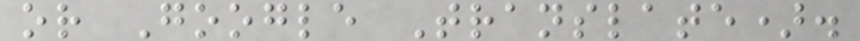or Google Translate).
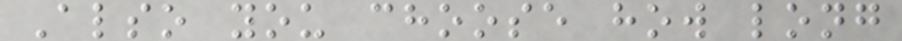Also you choose how long
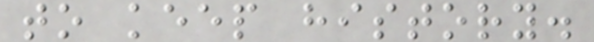to keep history.
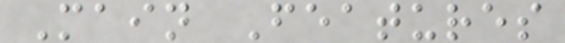Main Features
